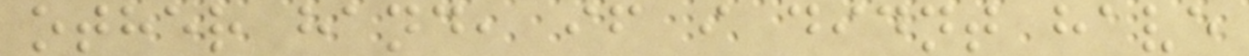other hand, if i didnt have
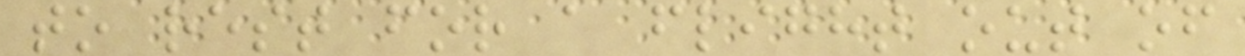to rest for a flight out of
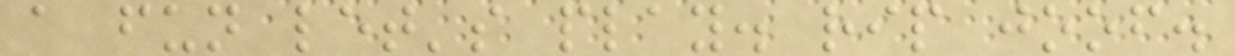a fun let's play. rip joof.
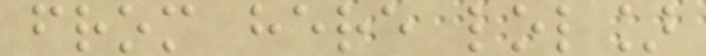from here lol]
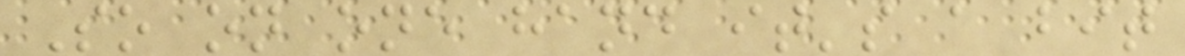So on one hand it's a bit
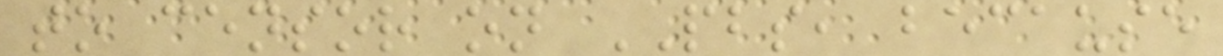to censor on PBS, because
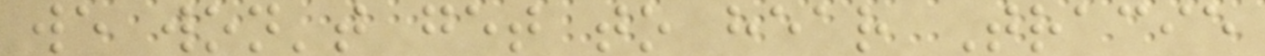we won't get to hear Tracie
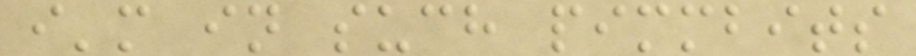i'm in such pimmbits
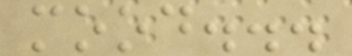mood...
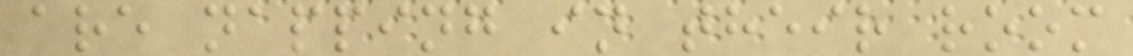are napping in their room
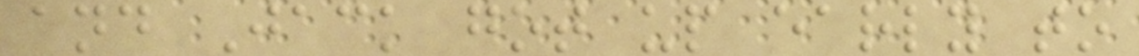and Jack got up early to
